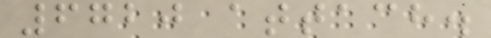6720 attach.
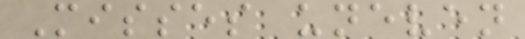Misses uneven
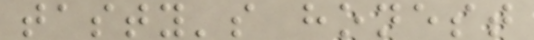tasty's honest
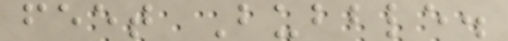feet Bubble.
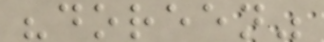"doreen"
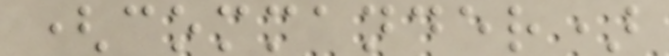(commander)
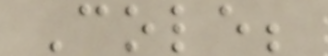Cole;
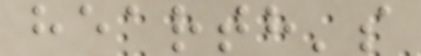hearth's
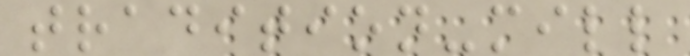tradition-mill
